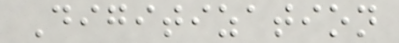Digitization
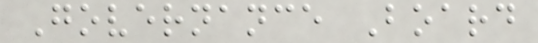Governance Board
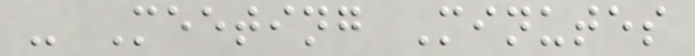- Meeting Minutes
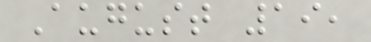August 19,
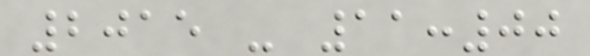2015 - 11:00
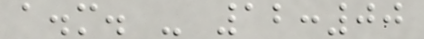a.m. - 12:00
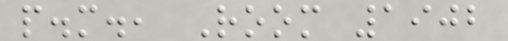p.m., Room 1902
